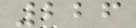226
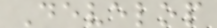Develop
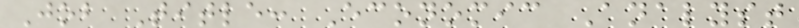Job Title: Economic Analyst
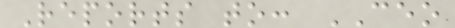Reports to: CEO
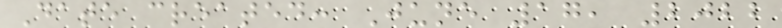Date created: June 17, 2022
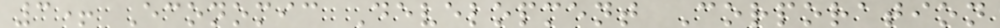3+ Economic Development Corporation
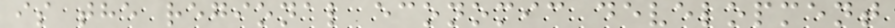is the regional economic development
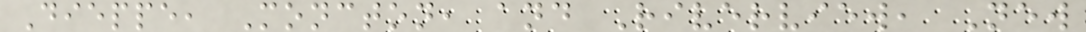Dieppe, Moncton, and Riverview, New
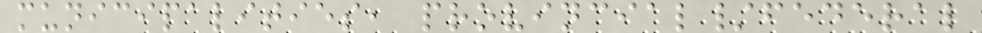municipalities, provincial/federal
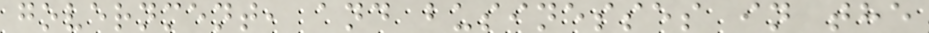government, and businesses in the
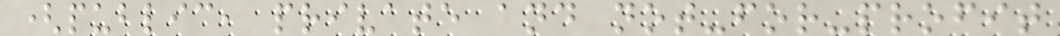(public, private and not-for-profit
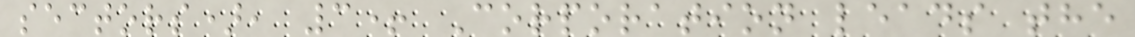sectors), 3+ Corporation leads the
